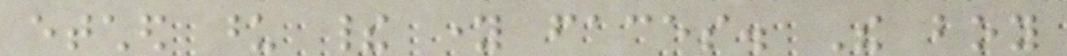etched upon their young faces. The boy
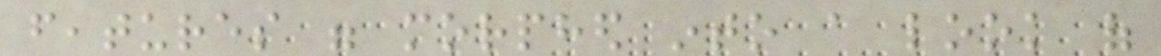features were morphed into a look of
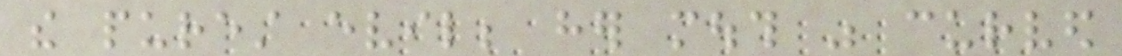the purest evil; her mouth was curved
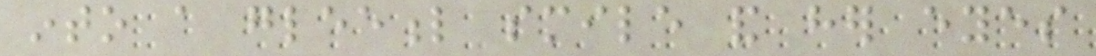into a gleeful smile and her eyes
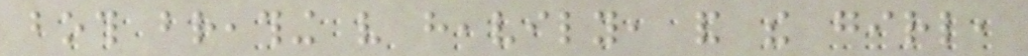both breathing very heavily, and the girl,
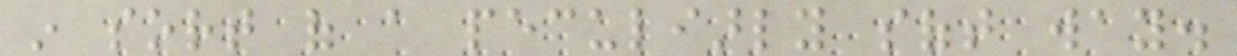in sort of a peculiarly soft way.
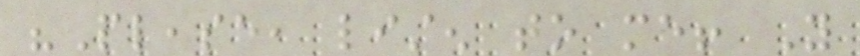"Please, listen to me! You
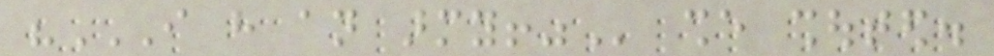"I HAVE AN ARMY!" she shouted.
